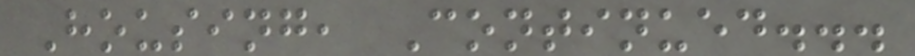Housing, Continued...
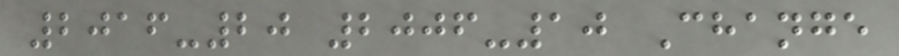2016-20 2006-10 Change
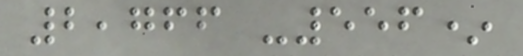2,766 -556*
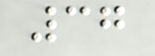37
